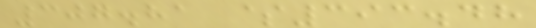307.81 $393.48
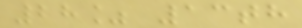28% 13th
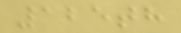125th
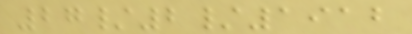27/2/1912
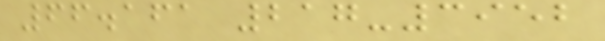66.161 217-3952
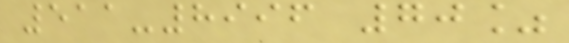511-8996 70%
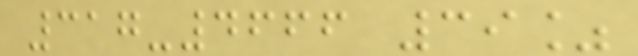317-4666 39%
